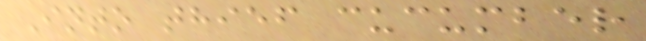Into thief cucumber
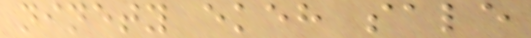ninety ekeh sale
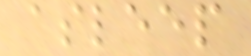asleep
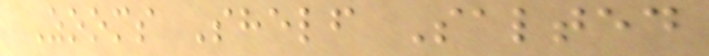Zooms Shelf Salted
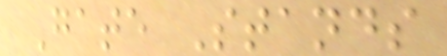Gate Stands
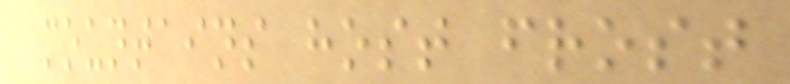mountains host frost
